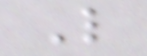L
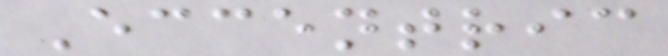Eccentric
